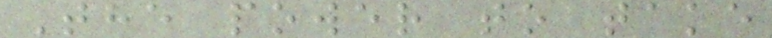The power to take
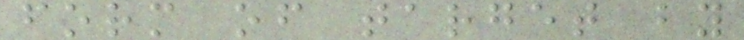form of target by
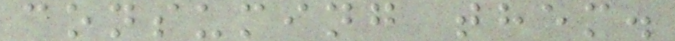consuming them.
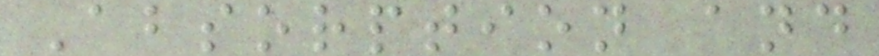Absorption and
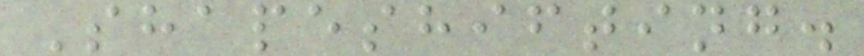Shapeshifting.
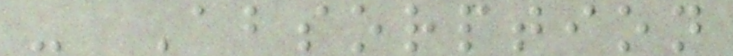- Absorption
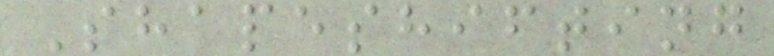Shapeshifting
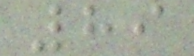89
